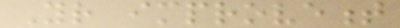Your improvement
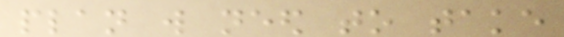plan will need to take
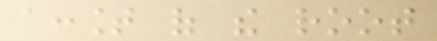account of the root
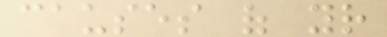causes of your
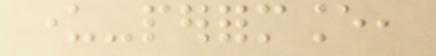under-performance,
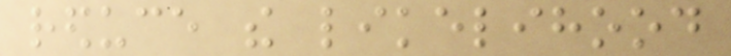reduce the likelihood
